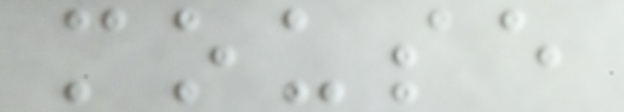mouse
